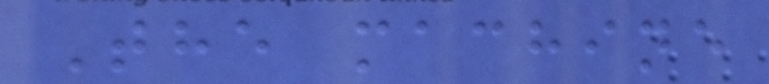The machine
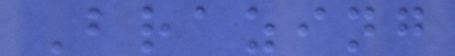Brazing
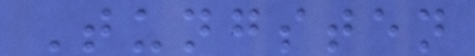Tungsten
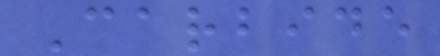Carbide
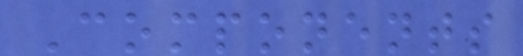Components
